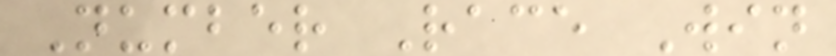Number Race Win
